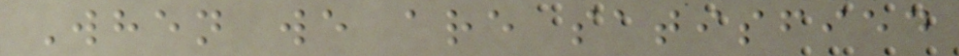When we are satisfied
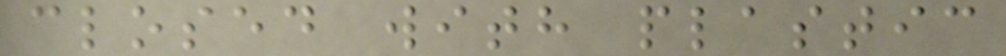closed with plastic
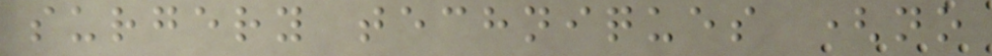surgery techniques (no
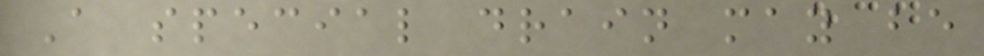A special drain may be
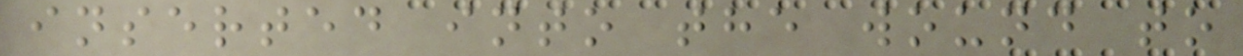inserted into the wound to
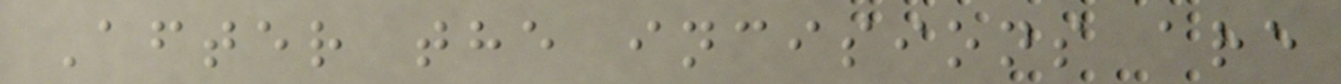After the incisions are
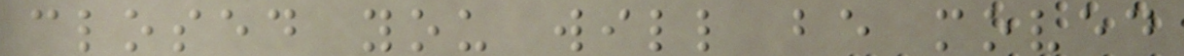closed you will be moved
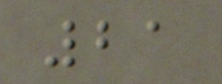21
